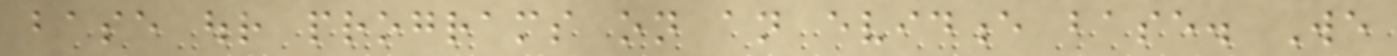base our programs on an evidence base. We
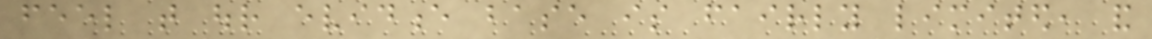feel that our evidence base is fairly limited, and
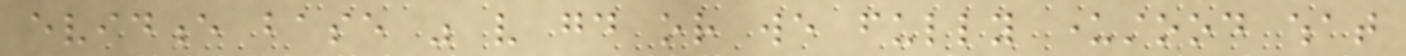evidence base was very good or we fully understood what
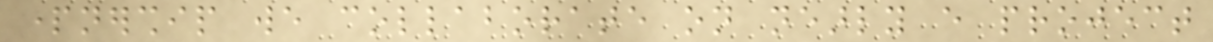partnership we collaborate on nearly every project
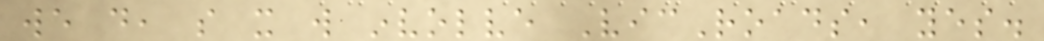we do, so it will involve VicRoads, yes.
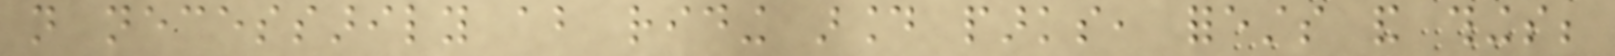not necessarily about riding around parks, forests and things;
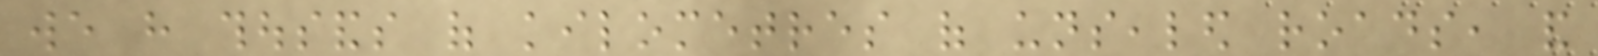we have thousands of kilometres of unsealed roads, and
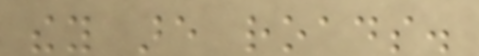they are roads.
